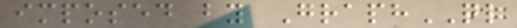imposed by GraphQL
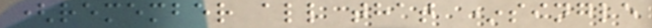(remember all that *single
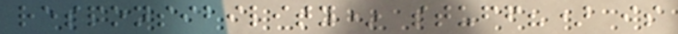responsibility* stuff?) is
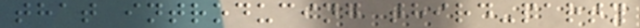that introducing third-party
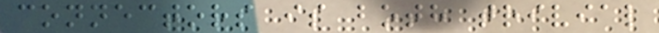connectors is both trivial
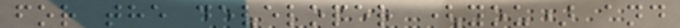for the developer (you) and
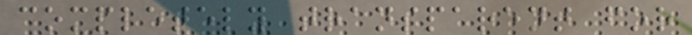completely transparent for
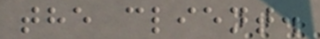the client.
